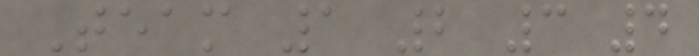Team 1 2 3 4
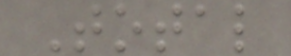Total
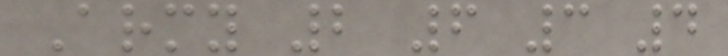Army 2 6 3 4
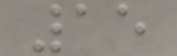15
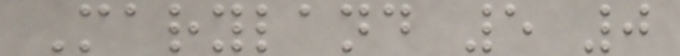Maryland 5 0
